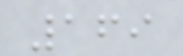169
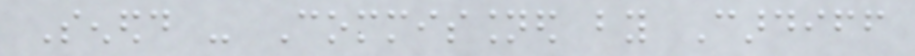Senedd - Commissioned by Cardiff
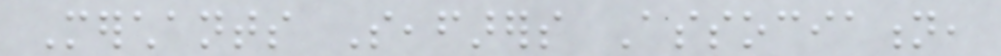Merchants Seafarers Association,
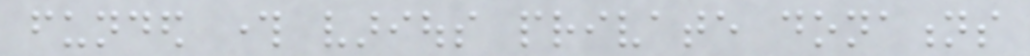funded through various private donations
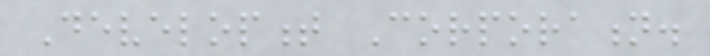Development Corporation.
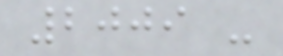2009 -
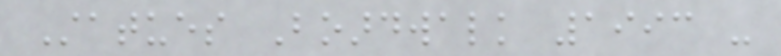Statues Boardwalk 1993 -
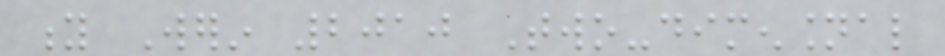y Werin 2010 Two-dimensional
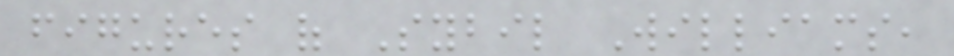figures of Sybil Williams,
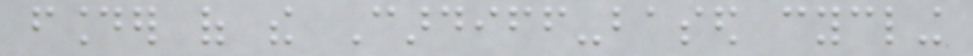founder of the Cardiff-based cycling
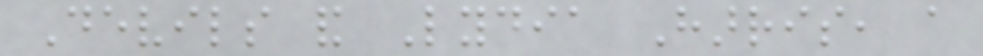Devils and Lydia Harris, a
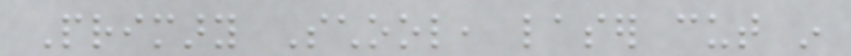Primary School, laser cut in
